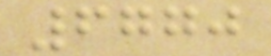6770
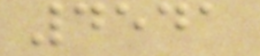4541
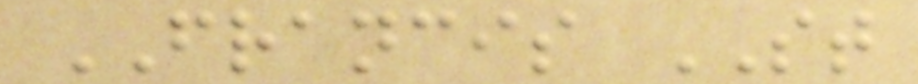FRANCIS ST
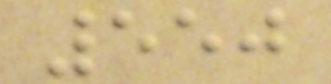550
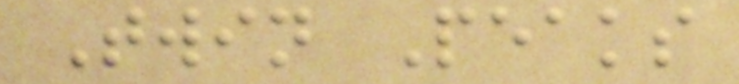Twin Peaks
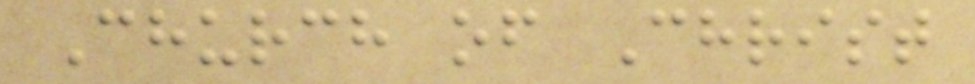Church of Christ
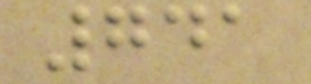741
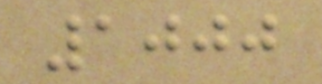1000
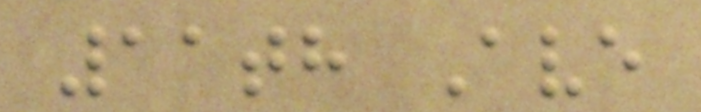11th Ave
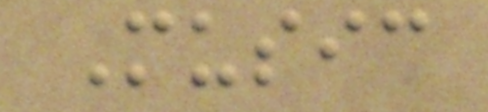Music
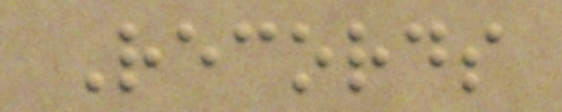Records
